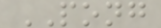PONG
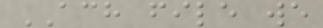ACH file we
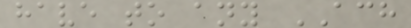have to any ACH
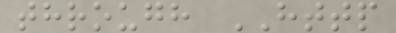through HTTP
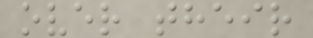over their
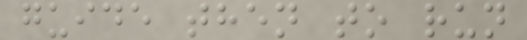guide then to run
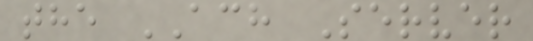the ACH Server
